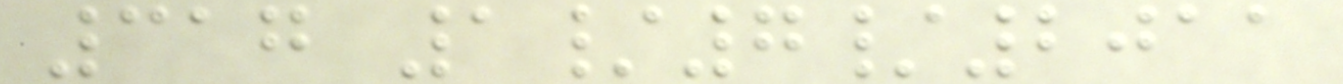317 1/7/2011
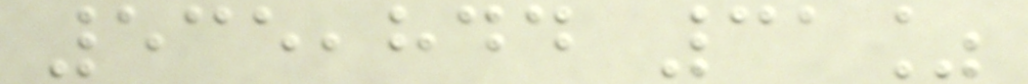535,844 31%
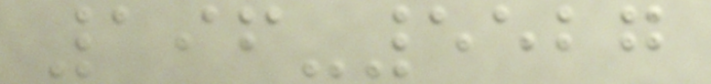196-5527
